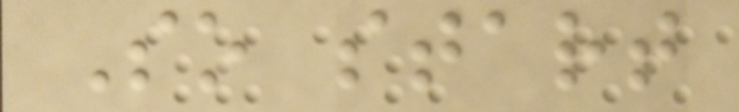So start
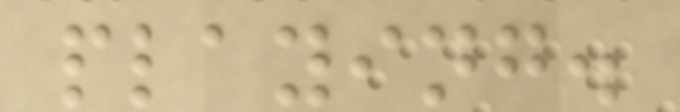playing.
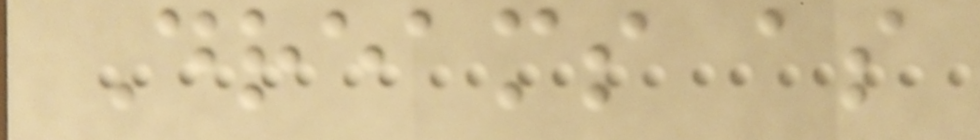Dreams as
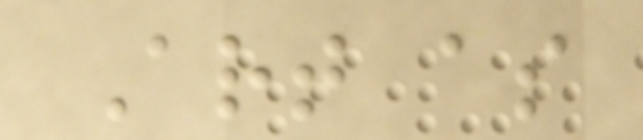Art as
